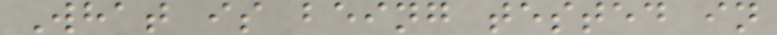What is being tested in
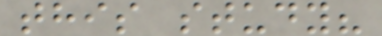this study?
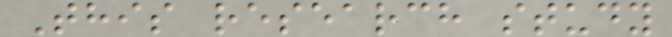This research study
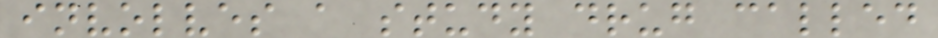involves a study drug called
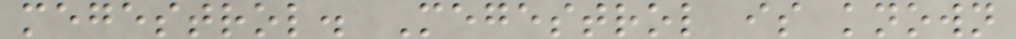megestrol. Megestrol is known
